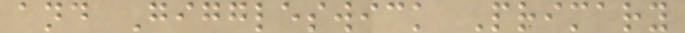and Giggleswick Primary
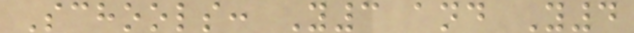Schools: Y3 and Y4
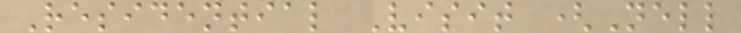Residential Visit (Nell
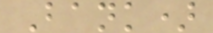Bank)
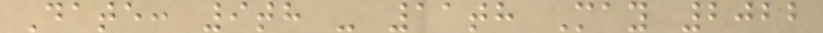Date: 9th - 11th May 2022
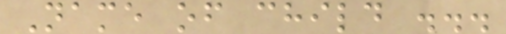Name of child ...
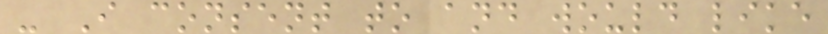- I consent to and would like
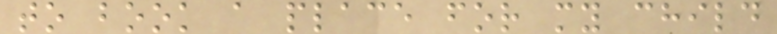to book a place for my child
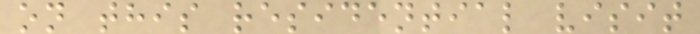on this residential visit
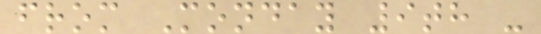from Monday 9th -
